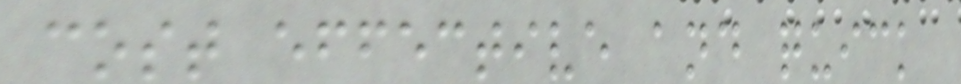cost effective and quick
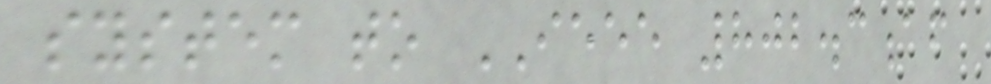system to IEEE 802.3af
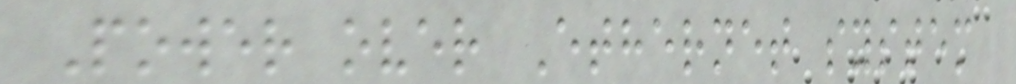Power over Ethernet system
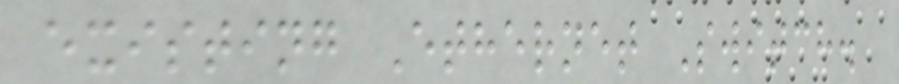existing Ethernet Switch.
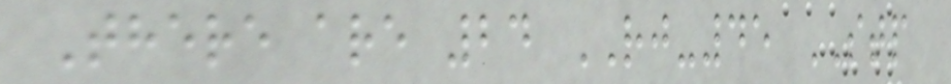There are 24 RJ-45 STP
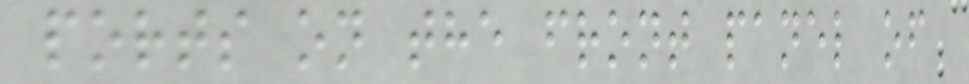ports on the front panel of
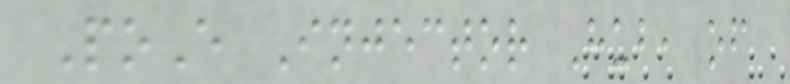PoE Injector Hub, of
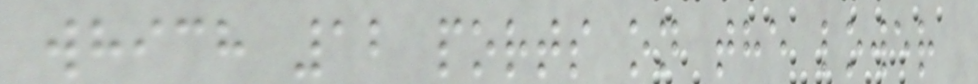which 12 ports on the lower
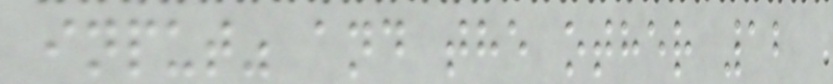input" and the other 12
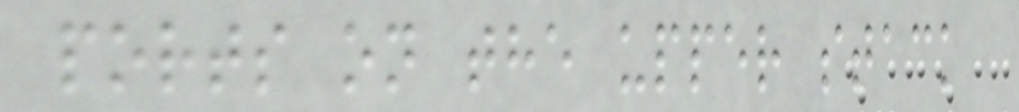ports on the upper stack
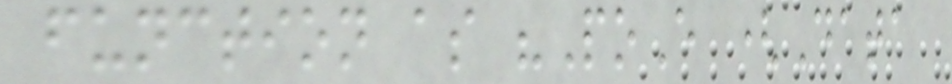function as "PoE (Data
